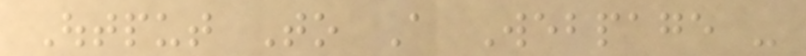Output To A Webpage -
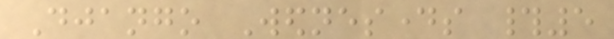Django Wednesdays #5
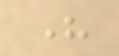here
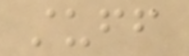stuff
